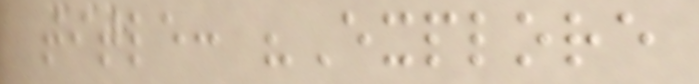title: "Explore
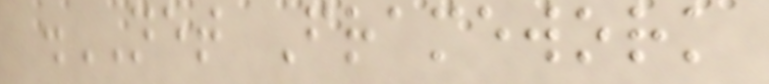.NET Framework
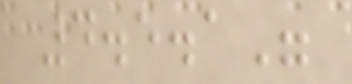4.5.1"
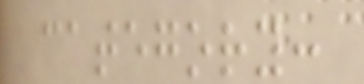category:
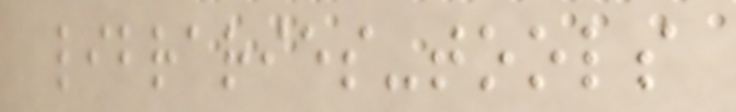libraries-tools
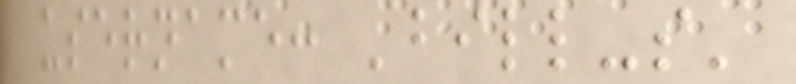username: 'bill-s'
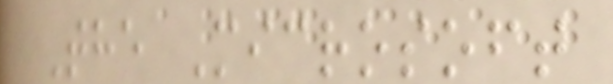The Microsoft
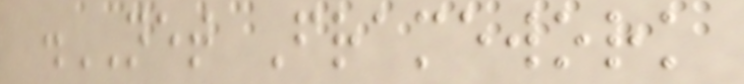.NET Framework
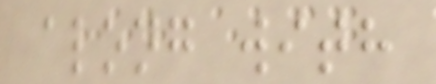along with
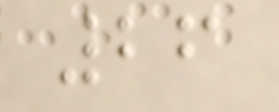26
